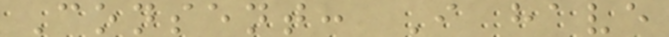Consent: I have
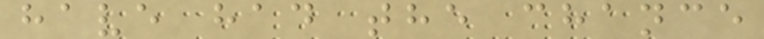have had the chance
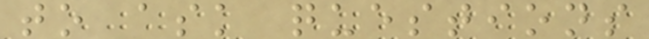to ask questions
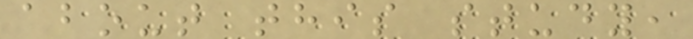about this study,
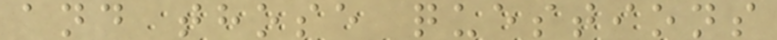and those questions
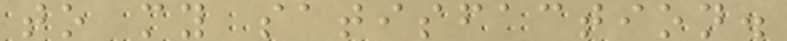to my satisfaction.
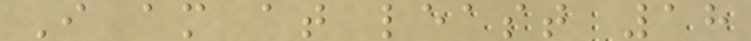I am at least 18
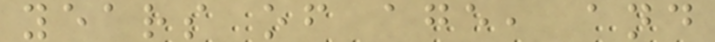years of age, and
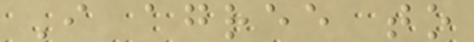I agree to
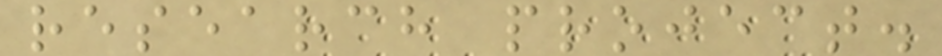research project.
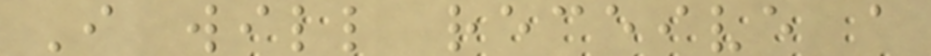I will receive a
